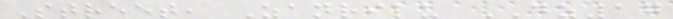Street, Zanrilu DZ17
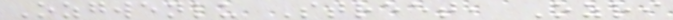Ozgwenlu Street, Ozri
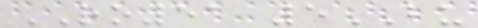RO51 5BU
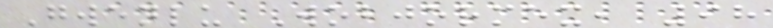Gwenlu Wobjormex, 98
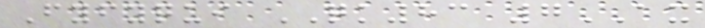Fyfyqui QK83 7AX
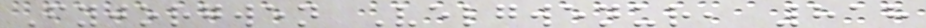Fyjorgwen Velgwenur, 818
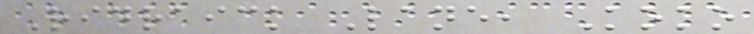Ridraick Lane, Koko
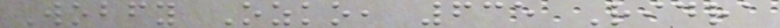Wobfy Ozko, 635 Ridra
